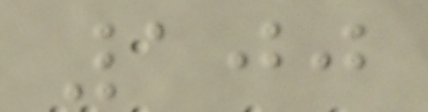100
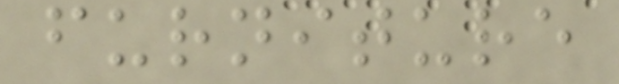furniture
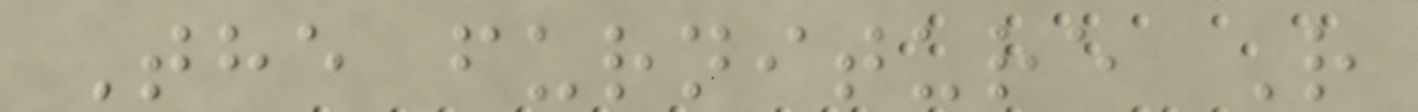The furniture R
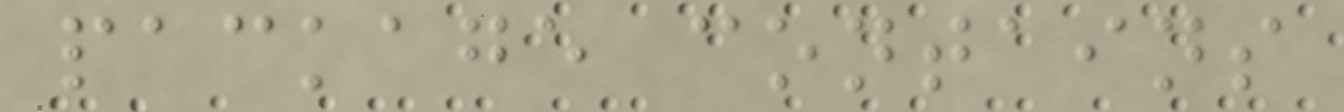package contains
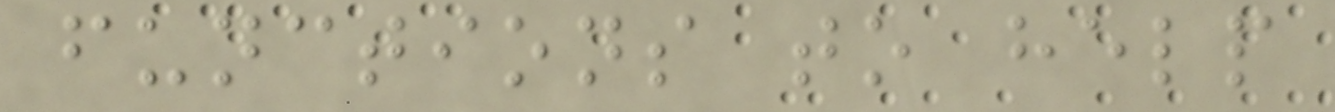functions to help
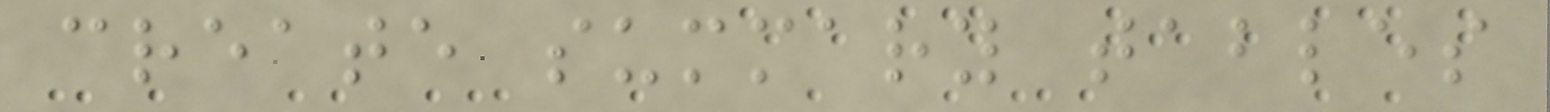create summary tables
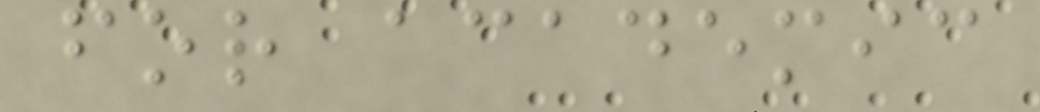for academic
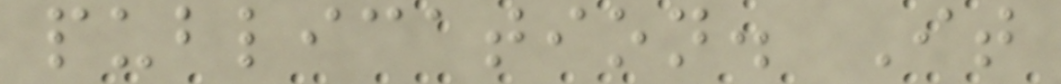publication. It
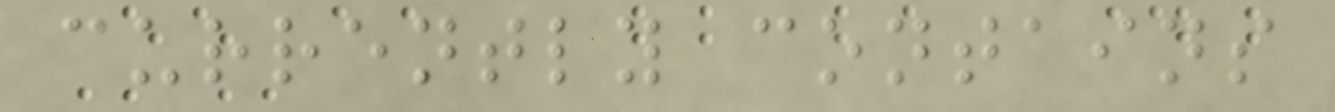currently contains
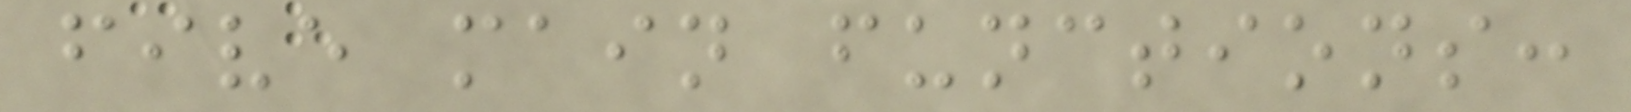five main functions:
